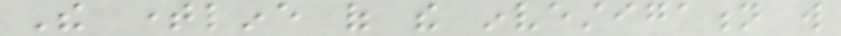The timeline of the investigation will
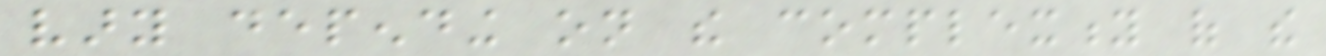vary depending on the complexity of the
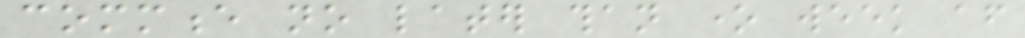commence no later than one week after
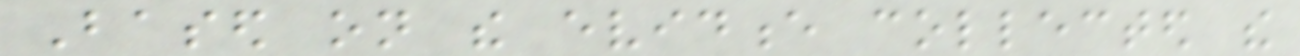Based on the evidence collected the
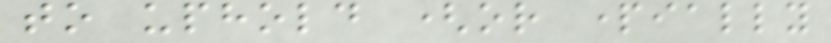to uphold (or partially
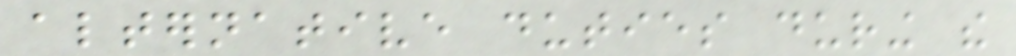alternative duties during the
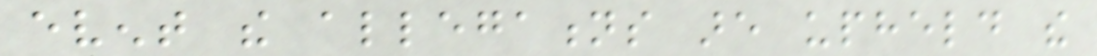event the allegations are upheld the
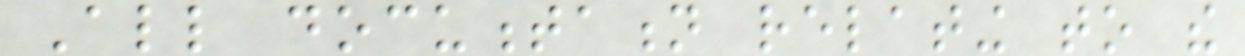All documentation relating to the
